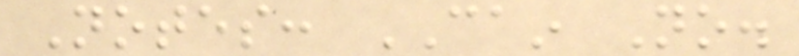Notes: CAIN No.
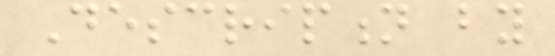Description by
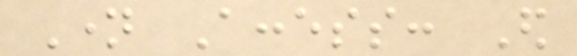Name Access: Ed
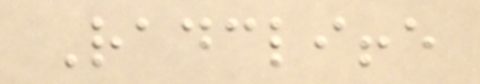Radcliffe
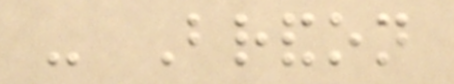- Brandon
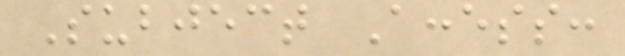Subject Access:
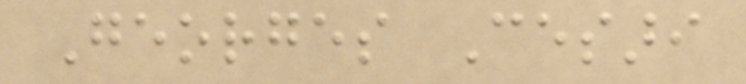Georges Cesari
